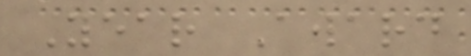Year Award
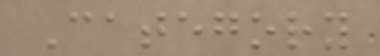Category
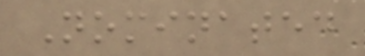Nominated
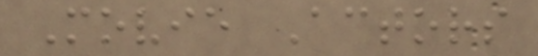Movie Actors
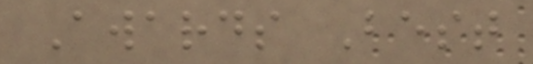Awards Best
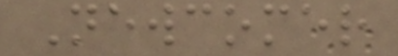Newcomer
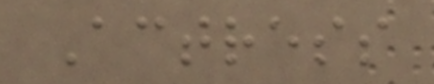Actress
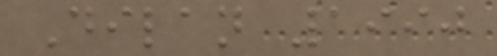Dilan 1990
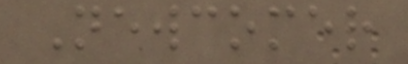Newcomer
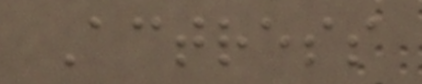Actress
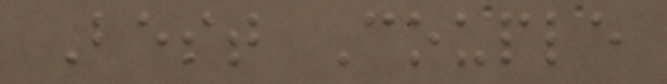Best Couple
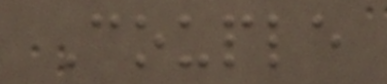Couple
